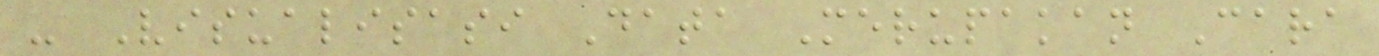- Visualisasi Data Merupakan Cara
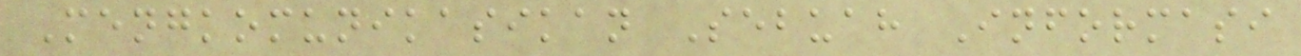Mengkomunikasikan Sebuah Informasi
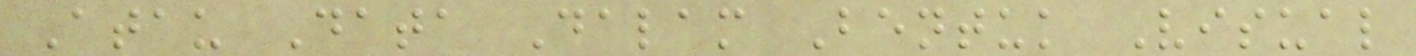Atau Data Dalam Bentuk Visual
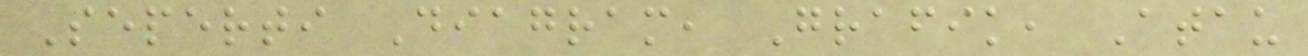Seperti Diagram, Grafik, Atau
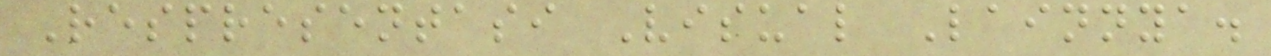Respresentasi Visual Lainnya.
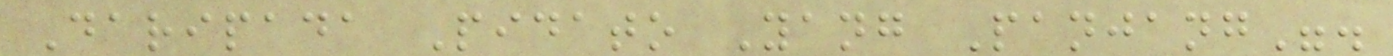Daripada Pidato Yang Panjang".
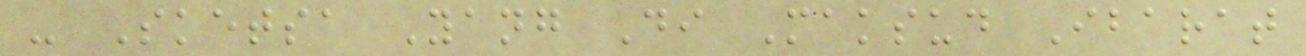- Sketsa Yang Di Maksud Ibarat
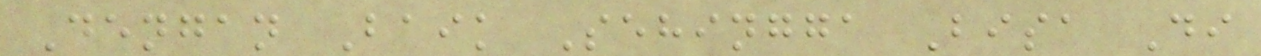Dengan Baik Sehingga Bisa Di
